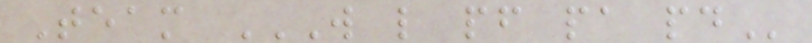Team W L PF PA PD
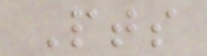Pts
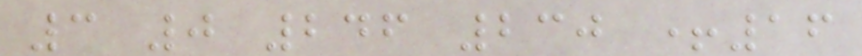3 0 246 230 +16
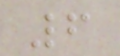6
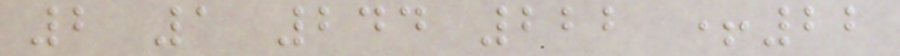2 1 244 222 +22
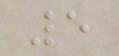5
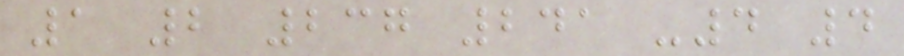1 2 237 241 -4 4
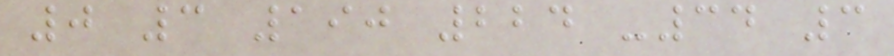0 3 190 224 -34 3
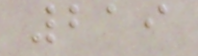219
